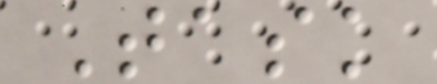Task
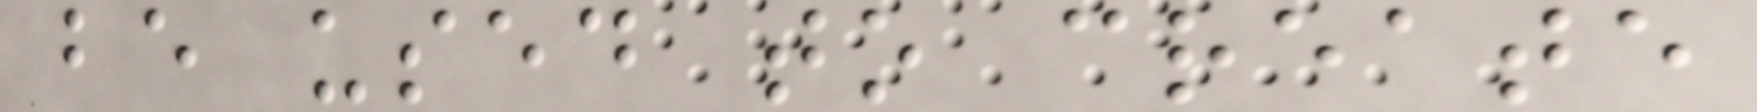be used to create
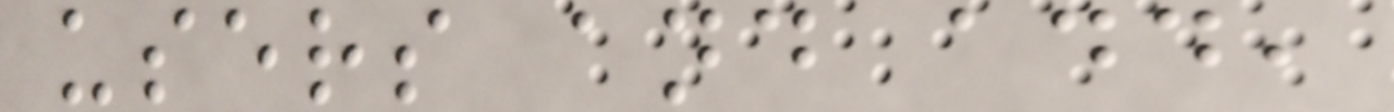users and add,
